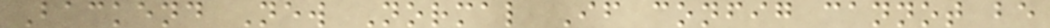Backend New Normal If config cannot be
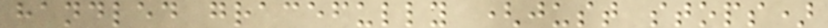handled gracefully (just stops)
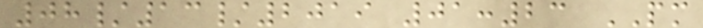08/13/2019 01:23 PM
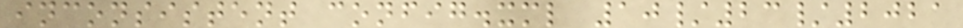inconsistent config.xml 10/23/2021
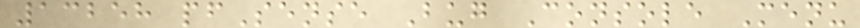13258 pfSense Bug Console Menu
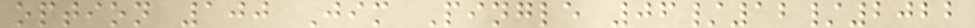option 100 Jim Pingle 06/12/2022
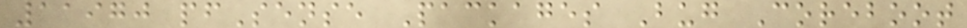11970 pfSense Packages Bug Coreboot
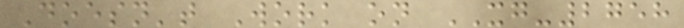Doesn't Work on XG-2758
